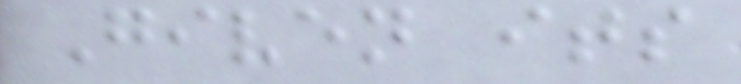Given its
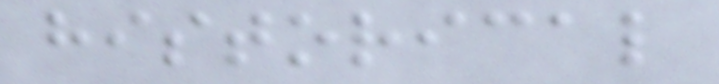historical
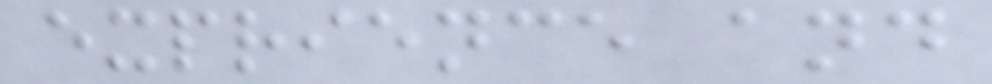exprience and
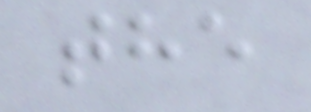the
